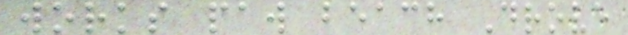works paw beach Drove
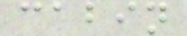cabin
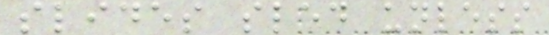slides sled unless
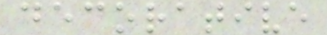decorative
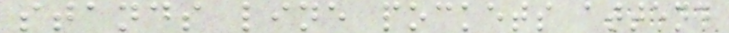stands line pockets attend
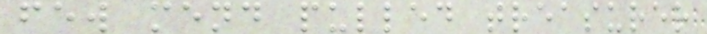few mend pulled treasurer
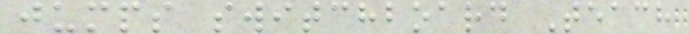jumps switchboard Teach
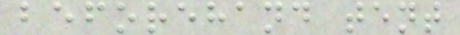beforehand tent
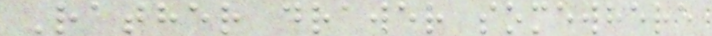Rather drawer somewhere
